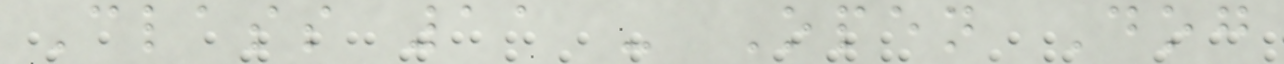Class 11 - Open Dog
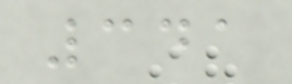341
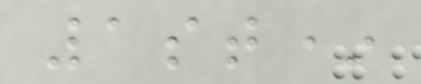1st*
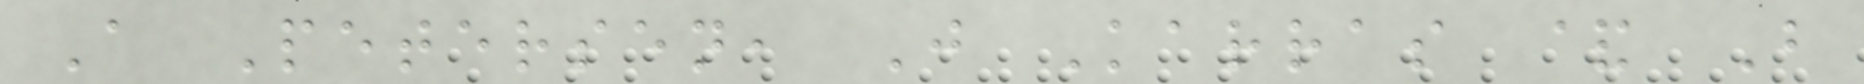A Petersen, J Karras & B
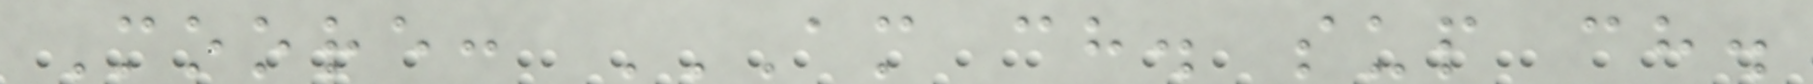Moore: AM CH. SUP CH.
